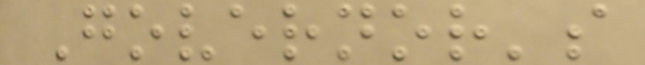Governor's
